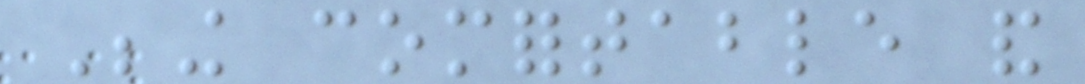Being comfortable and
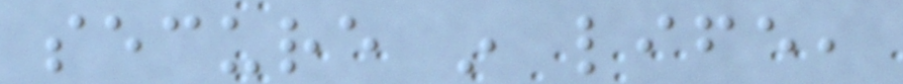secure in life,
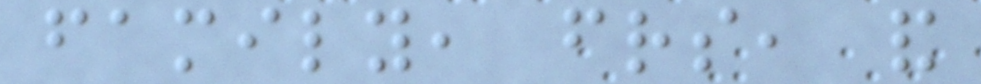family, friends, and
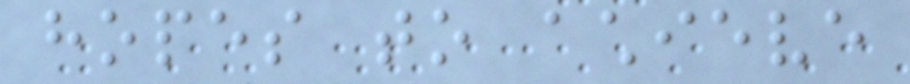hopes to achieve
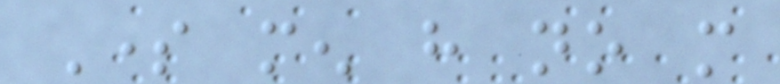Some men have no more
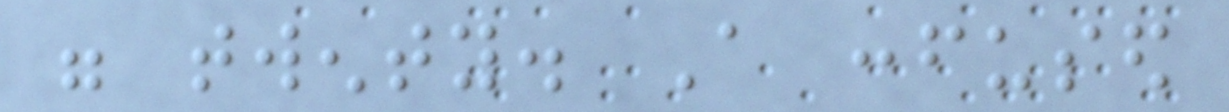were twenty. A confused
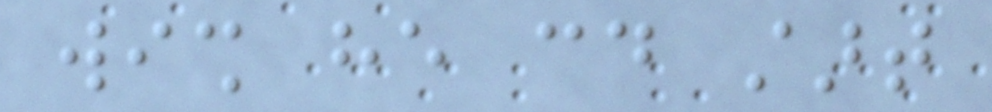wish he could start
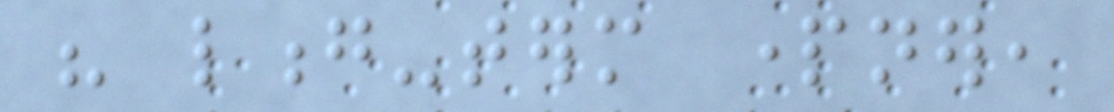his long-term partner,
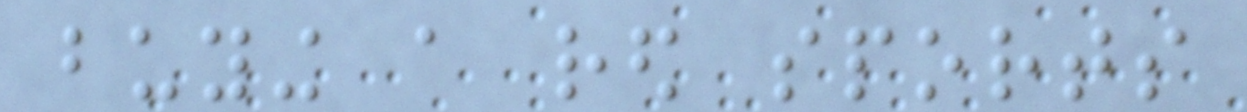buying a red sports
